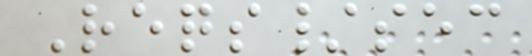Reqs/sec
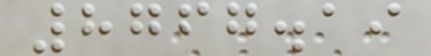8767.19
